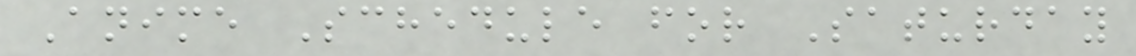Anime Schedule for Saturday
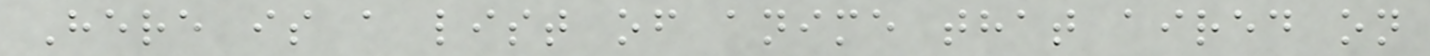Here is a list of anime that aired on
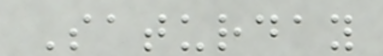Saturday
